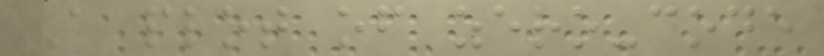A plot of zero-code
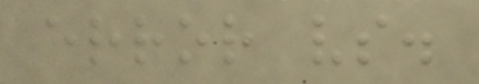error vs.
